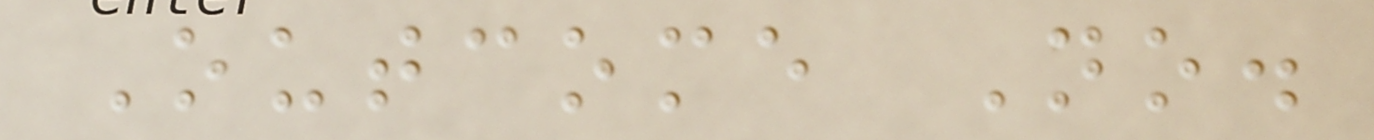Outcome No.
